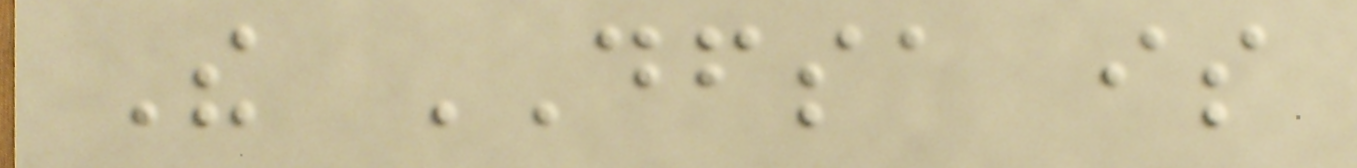The DFSA is
